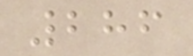286
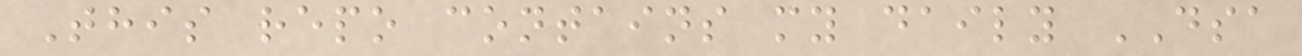This repo contains my daily DSA
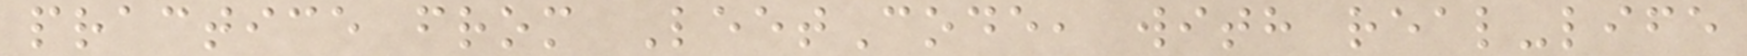practice from LeetCode, with real-life
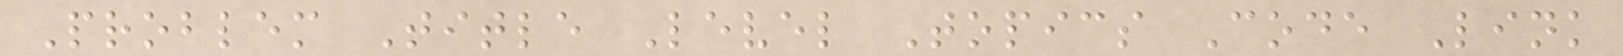Problem Title Level Topics Code Link
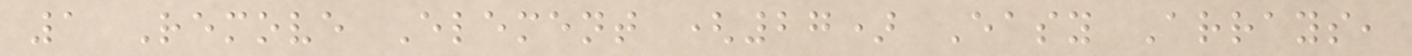1 Remove Element (27) Easy Arrays,
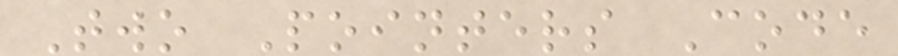Two Pointers Code
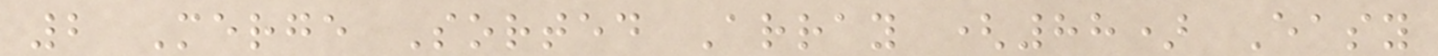2 Merge Sorted Array (88) Easy
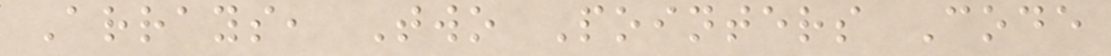Arrays, Two Pointers Code
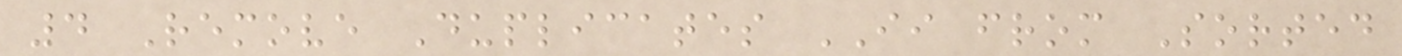4 Remove Duplicates II from Sorted
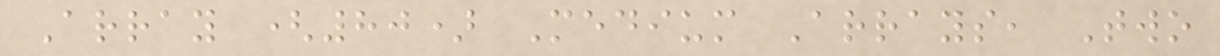Array (80) Medium Arrays, Two
